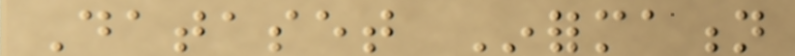Dataset Information
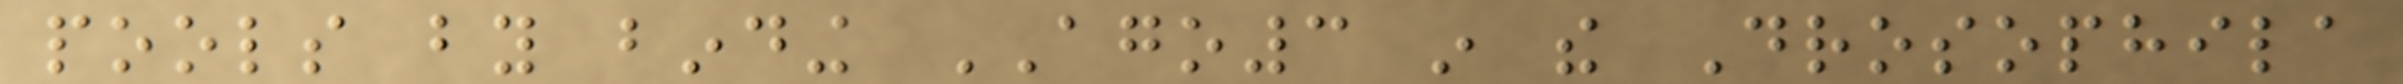pools by binding AGO3 in the Drosophila
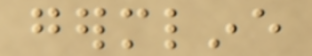germline
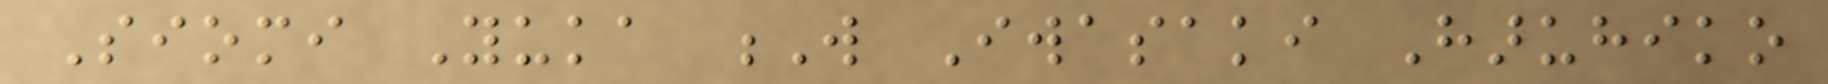Siomi Yuka W Iwasaki Haruhiko
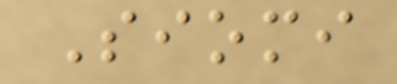Siomi
